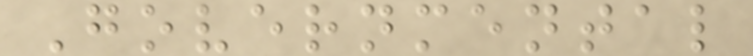Governmental
